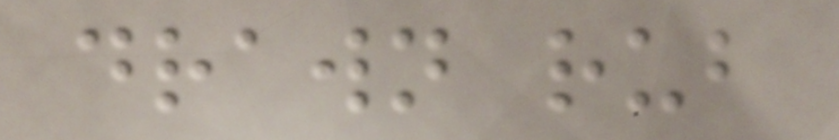drawn rub
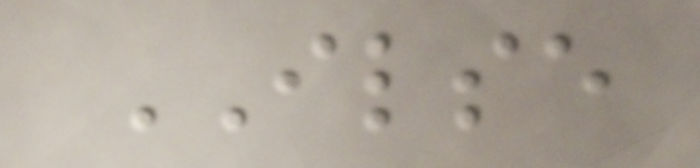ILSE
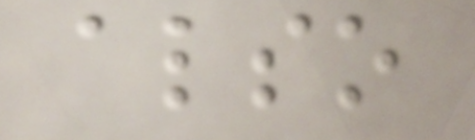also
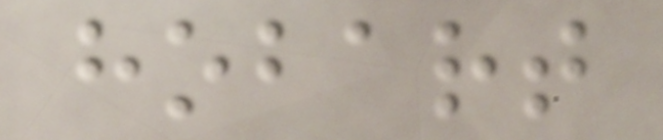hobart
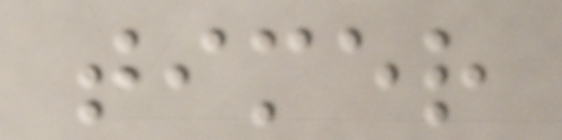timer
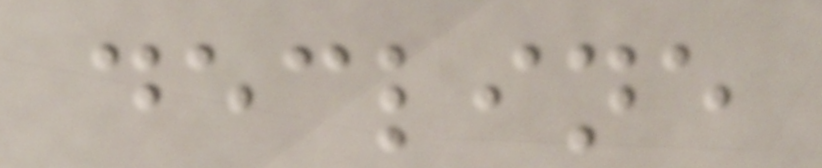decline
